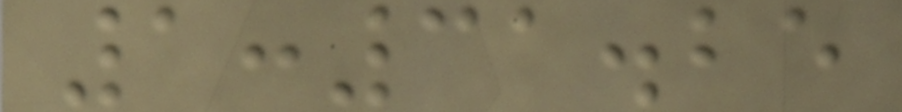1:31.25
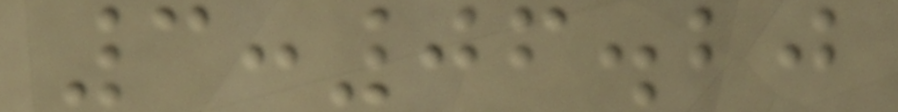3:06.20
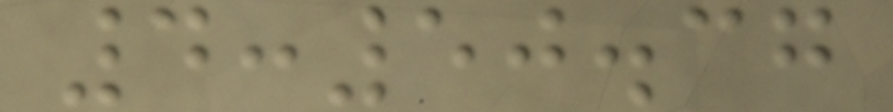4:50.37
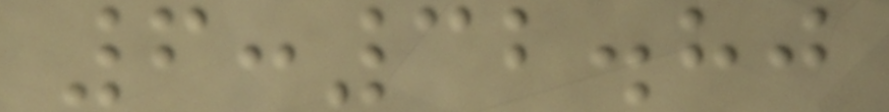6:32.80
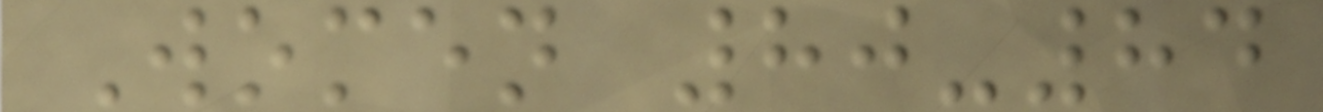Women 80-84
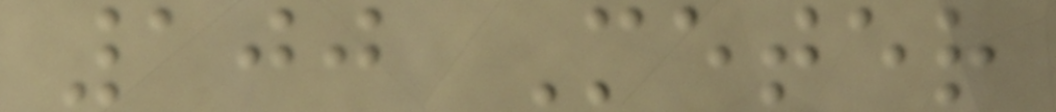100 Meter
